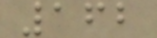162
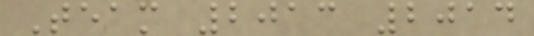Team 2013 2014
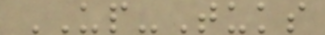UP-Tuks
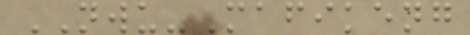NWU-Mafikeng
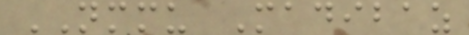NMMU Madibaz
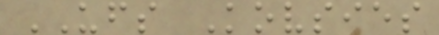UFS Kovsies
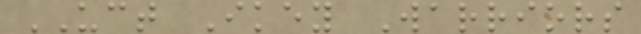UCT Ikey Warriors
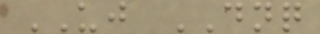UJ DNQ
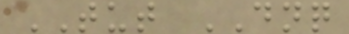TUT DNQ
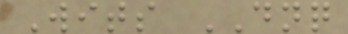Wits DNQ
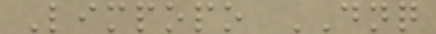Limpopo DNQ
